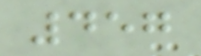457
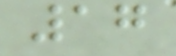17
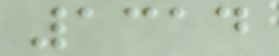1314
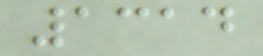1314
